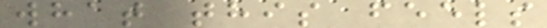what this feels
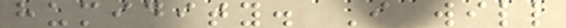humidity. I will
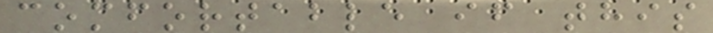comfortable if this
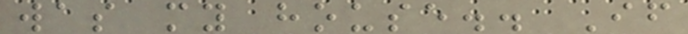was my house.. If
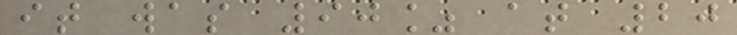it was 90% at 20
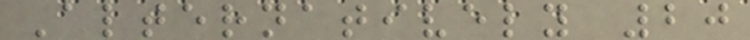Alternatively 20
